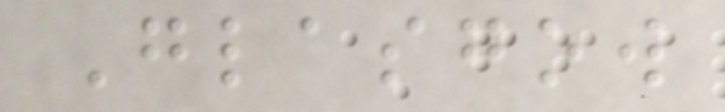Glasgow
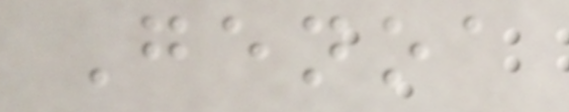Genoa
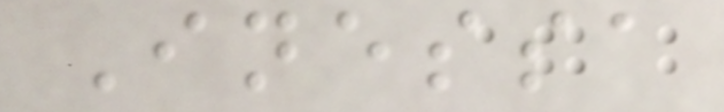Inessa
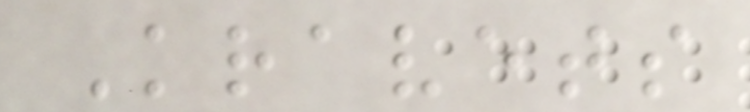Kravets
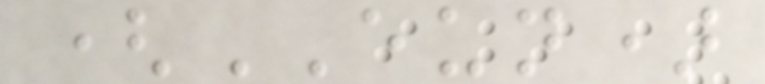(EUN)
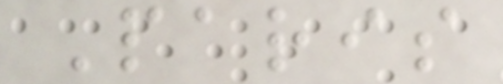Paris
